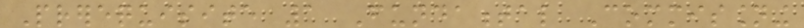Prerequisite 1 Fundamental Commissioning
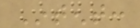Intent:
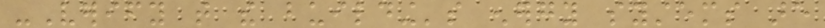-Verify that the building's energy systems are
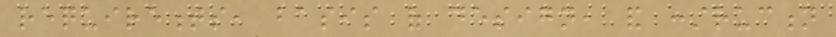requirements, basis of design, and construction
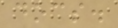docs.
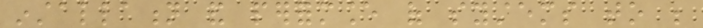installation and performance of systems to be
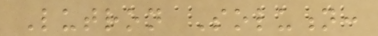Lutron Solution:
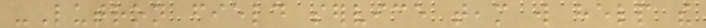-Lutron field service team will help the
